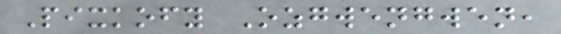Pixkofy Ozgwengwen,
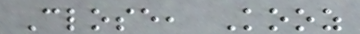Close, Kooz
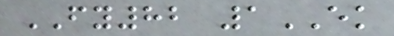FY82 1EK
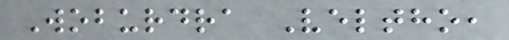Woburdra Veltho,
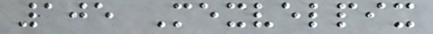105 Mexvelpix
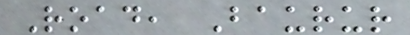Road, Baurur
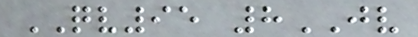QV95 8JV
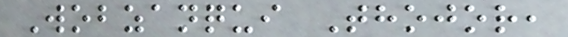Wobzanqui Thojor,
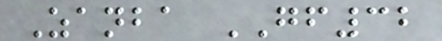Zanba GF32
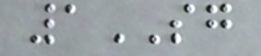1SG
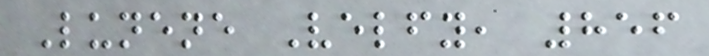Lunene Velfy, 856
